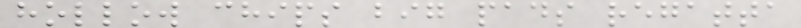hollow chips big pads regatta
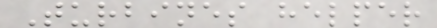Turbines helper
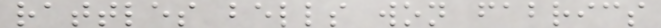rattles bells won fabrics
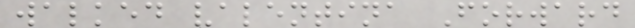walked valentina Forward
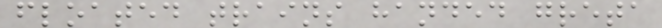floated trains handed greta
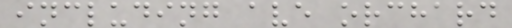including ave orchard
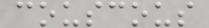couscous
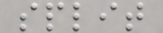split
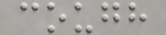cough
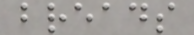breads
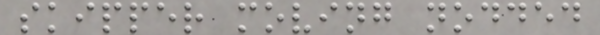skipper moving nodded
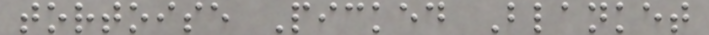tortoise Picked Blanket
